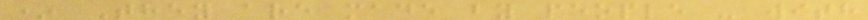* They are made by people - with
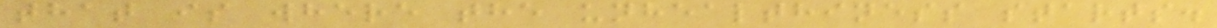that is where the unhealthiness starts.
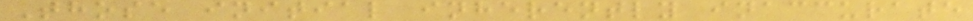Those initial inherently inaccurate
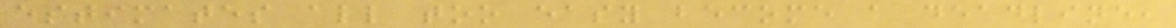estimates all too easy become a deadline,
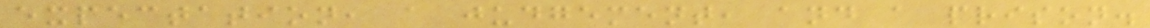expectation, a judgement, and a prison.
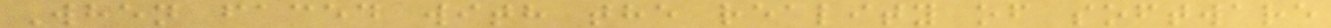When faced with the reality of software
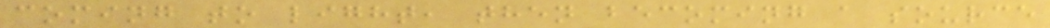coming to light, then becoming a source
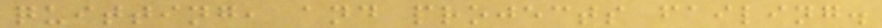quitting, and projects failing.
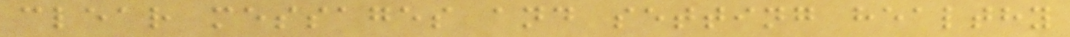clear messages and setting healthy
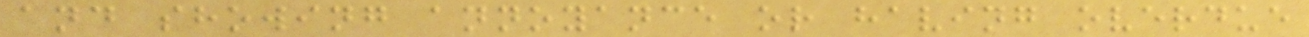and showing annoyance or having overdue
